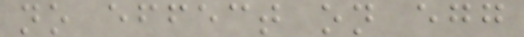no effect on egg
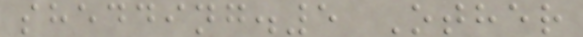shedding.5 Other
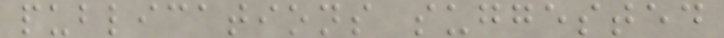publications suggested
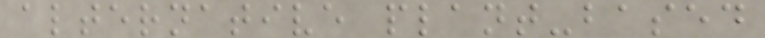alternative plant-based
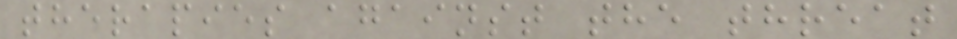therapies against the threat
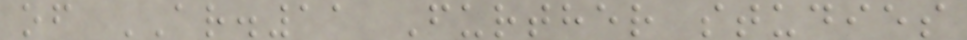of AR.11 Further studies
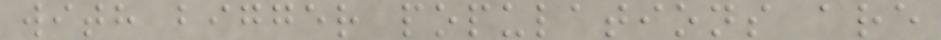with bigger populations are
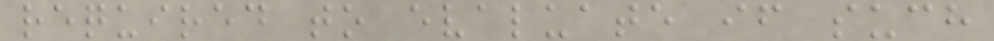required to evaluate if such
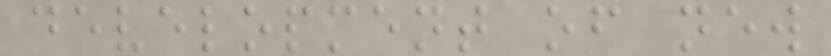development of new
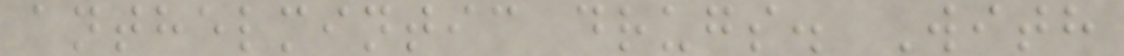anthelmintic drugs. With
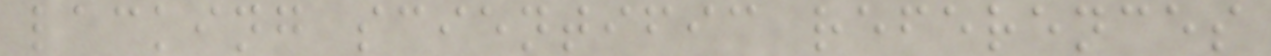lacking scientific references
